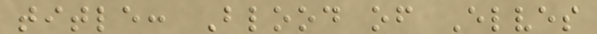title: Blood of Elves
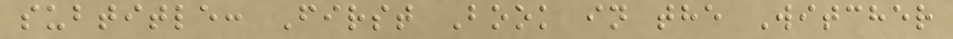subtitle: First Book in the Witcher
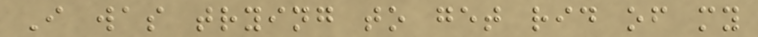I was trying to get rid of my
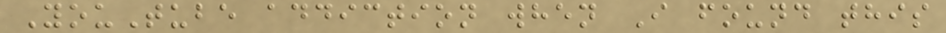YouTube addiction when I found this
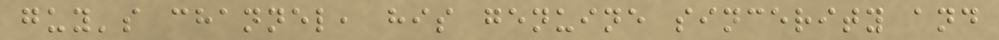guy's channel, his genuine sincerity and
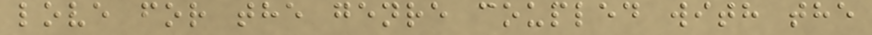love for the genre coupled with the
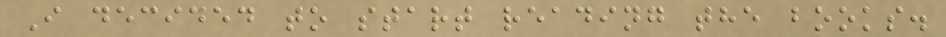I decided to start reading the books.
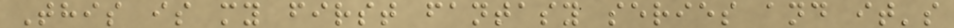This is my first fantasy series and it's
